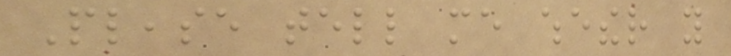Please tell me whether you
